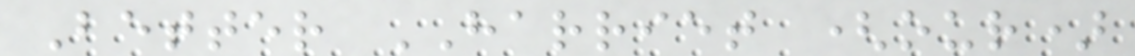Better HARRIET (our)
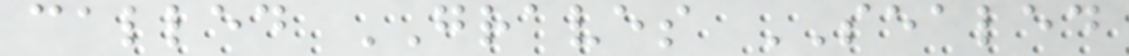called GRAVES SEALED
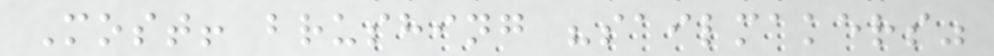Most! brushing "sailmakers"
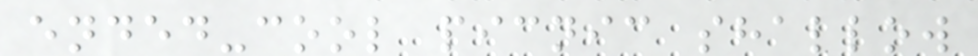ended-cool picnic shallow
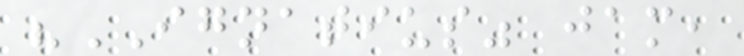"IGNATIUS" jam,
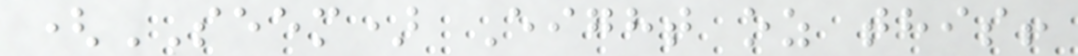(SEEM) Eight oz this!
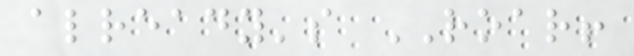already's ROAR!
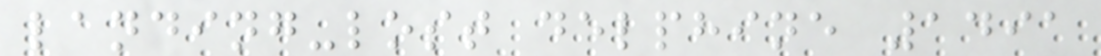landing-lost delphine 1491
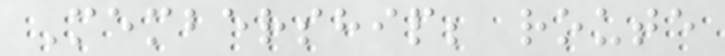Membership; route
